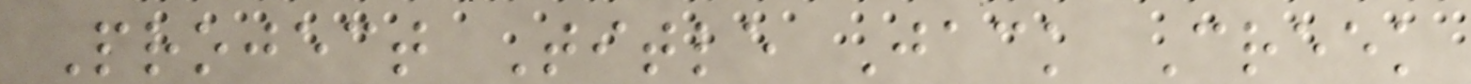Project Title Jack Creek
